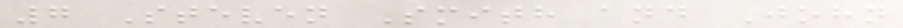7 Steven Smith and John
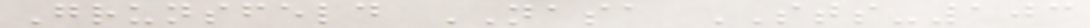Grunsfeld NASA STS-103
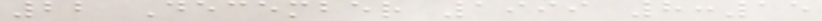22 December 1999 8:15
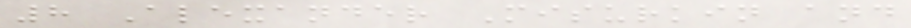8 Alexander Misurkin and
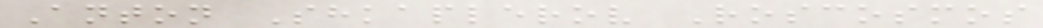Anton Shkaplerov Roscosmos
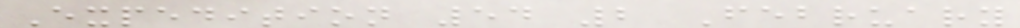Expedition 54 2 February
